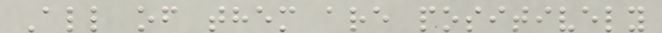All of them are positively
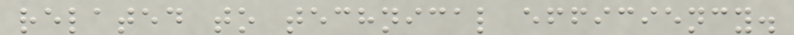related to technical efficiency.
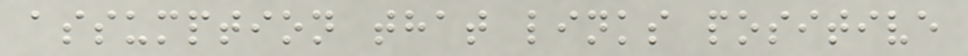assumption that links positive
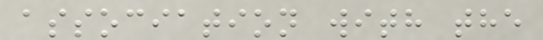association with the
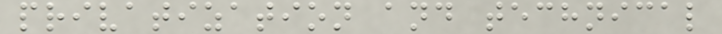privatization and technical
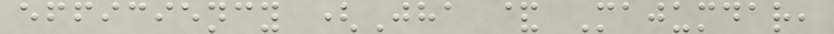efficiency (Jha & Majumdar,
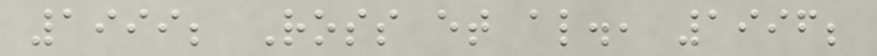1999; Ross et al., 1996;
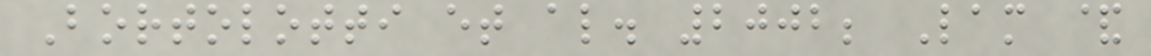Bortolotti et al. 2002; Lam &
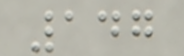147
